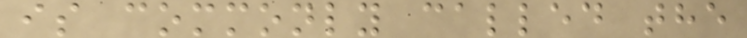is commonly called the
